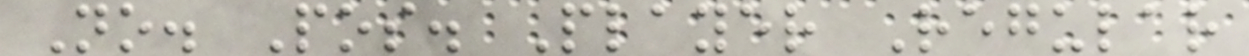No. Pos. Player Regular
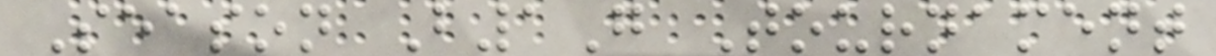Season B1G Tournament
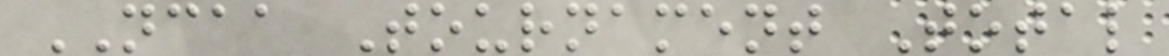NCAA Tournament Total
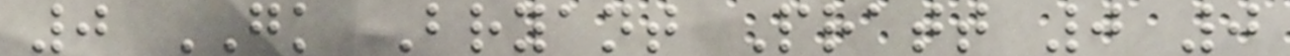0 GK Bryant Pratt 0 0
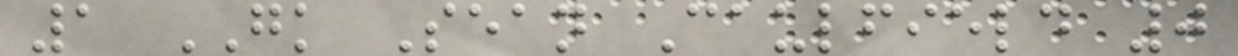1 GK Sean Caulfield 0
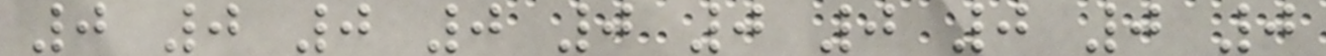0 0 0 0 0 0 0 0 0 0
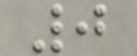0
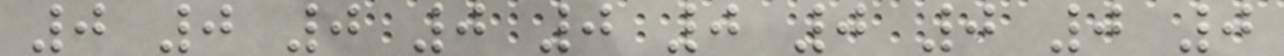0 0 0 0 0 0 0 0 0 0
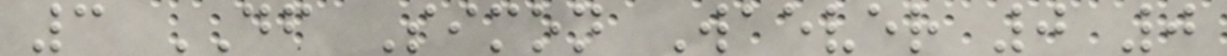3 DF Simon Waever 0 0
